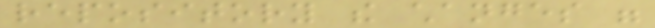repository the changes were
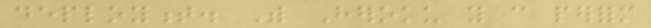deployment. With Heroku you can perform
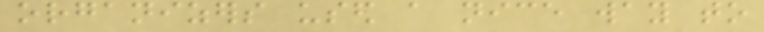organizers used a nice way to
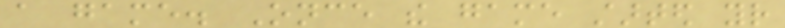a game. Once the game started your
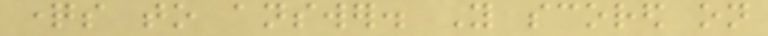questions to answer. You scored on
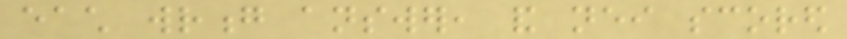each wrong answer, and neither scored
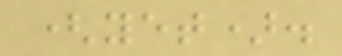(yet).
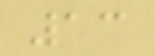13
